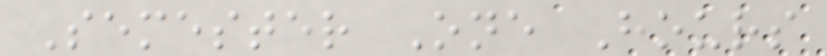Semester One Hours
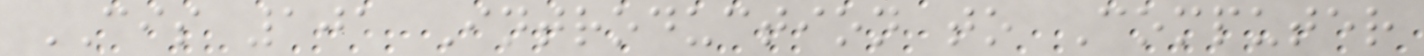CIS 101 Introduction to Computer
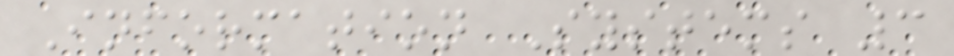Information Systems 3
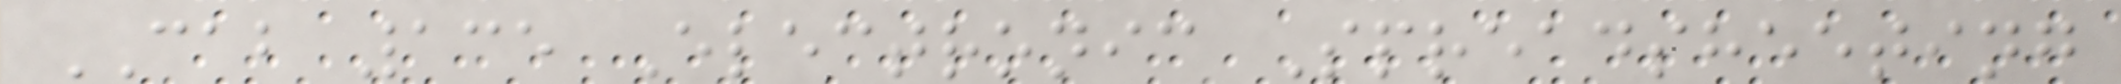CAB 135 Electronic Spreadsheeting
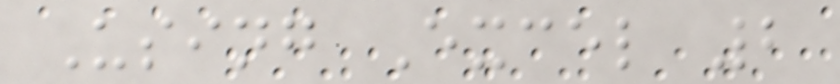Using Excel 2
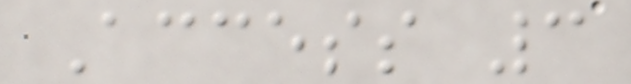Access 3
